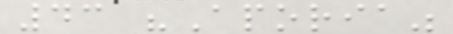43 "Aporia"
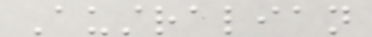Australian
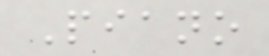Piano
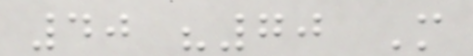40 "70 More
